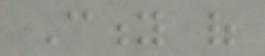City of
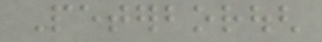Peterborough
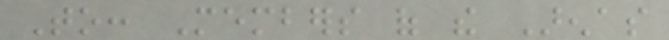To: Members of the Arenas
